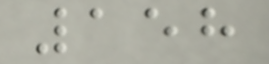158
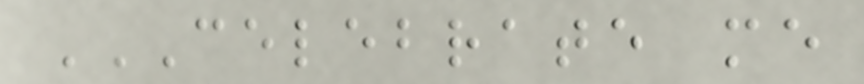CELEBRATE ME
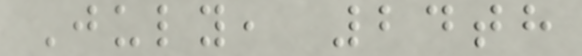July, 24th
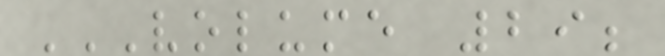VOLUME 29;
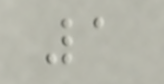1
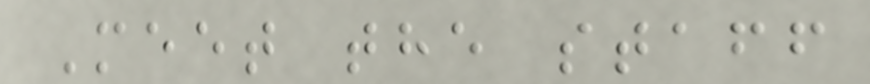Meet the staff
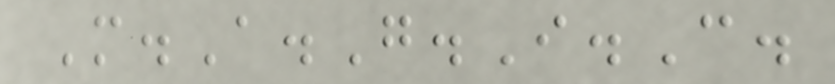M.A.G.I.C.
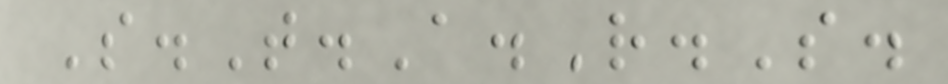S.T.A.R.S.
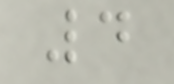4
